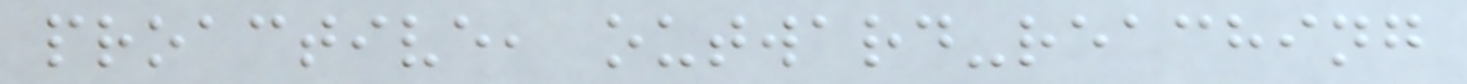proactive, outward-reaching
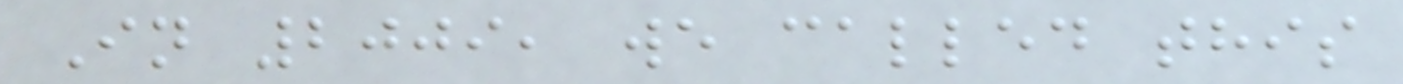In 2009, we called this
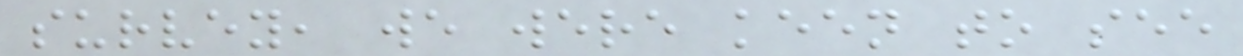survey, we were keen to see
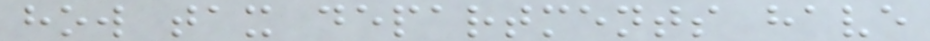how tax departments have
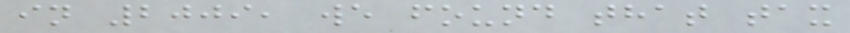in 2009, we found that tax
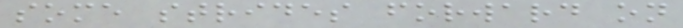some strides forward on
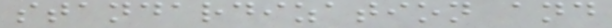standardization and
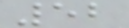52
